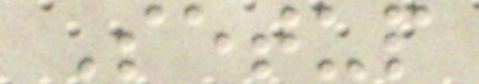Setup
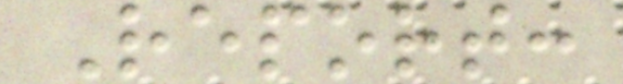Report:
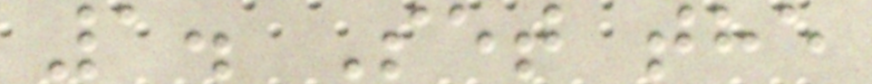1. Set the
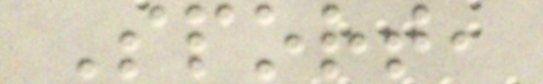Sport,
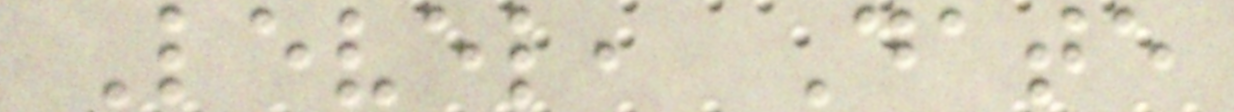Level, Date
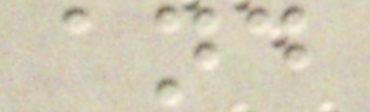and
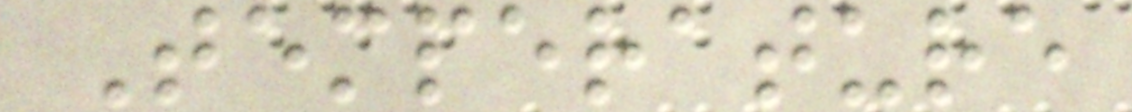Temperature
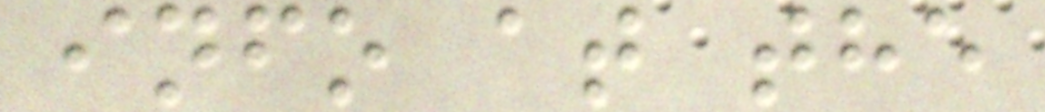info at the
